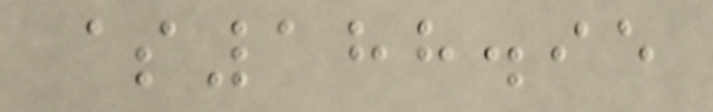$188.95
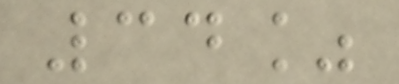34%
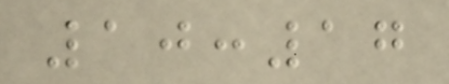10:17
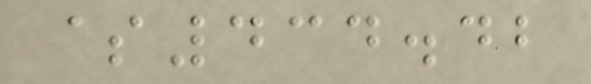$434.42
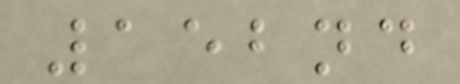152nd
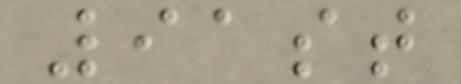91st
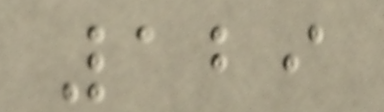129
